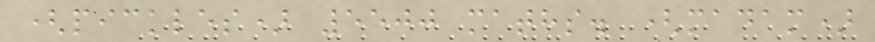(pickles) 5500 maths. (madam)
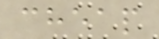cheap
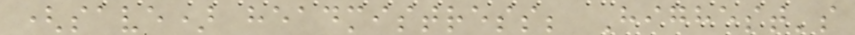(save) headmistress; Highest's
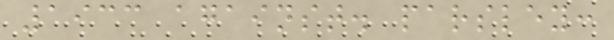1933 against. parsley:
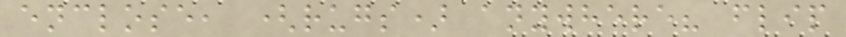enclose, (rugs) anywhere? flip
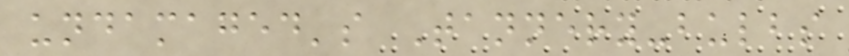undamaged's Tannery-bulbs
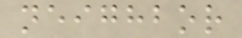neighbor
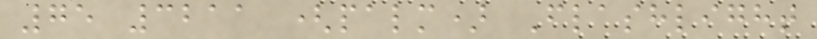75 3211 (palm) Flashlight
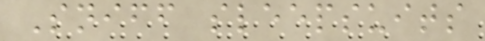Sniff sleepsuits
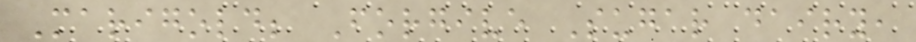Marigold; Forgive Sugar dairy,
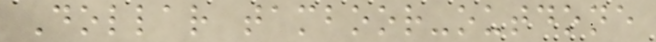Dollar tamboor-outdone
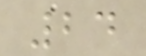24
